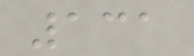131
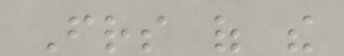Friends of the
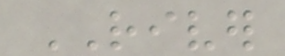RIVER
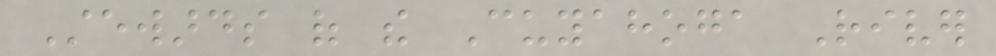Stewards of the Cuyahoga River
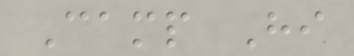Camp Hi
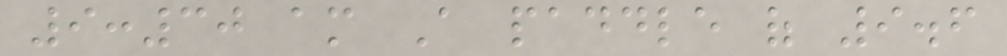9:30 am A paddle of 9.6
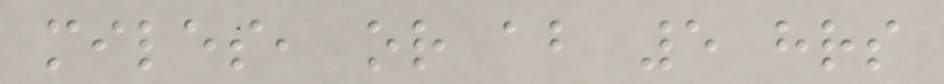miles, or about 5 hrs
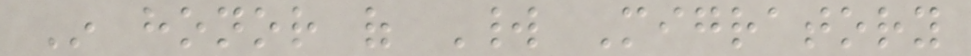In honor of World Migratory
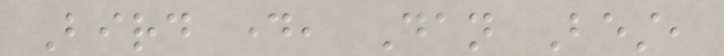Bird day, Dan Best,
